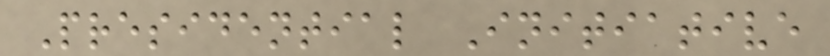Presidential Initiative
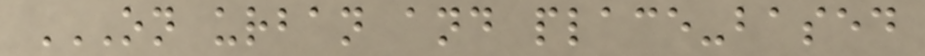ON URBAN AND PLACE-BASED
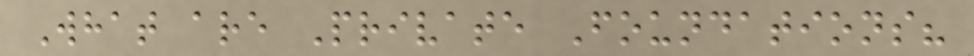What are Private Foundations?
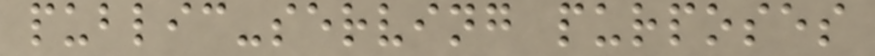public-serving purposes
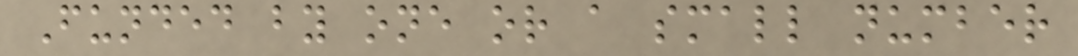Funded by one or a small number
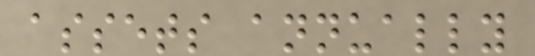assets annually
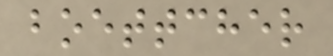boettcher
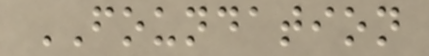FOUNDATION
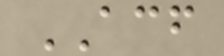ACF
